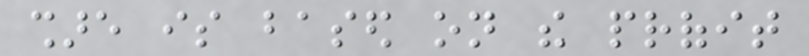share is based on the profit
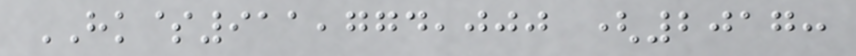HK$911,774,000 (2017:
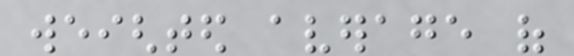weighted average of
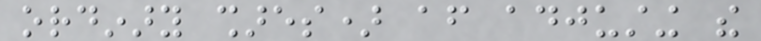ordinary shares) after adjusting the
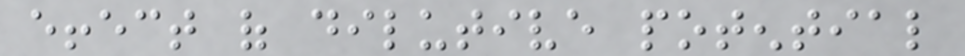effect of dilutive potential
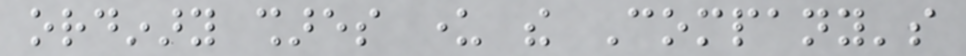ordinary shares under the Company's
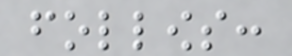follows:
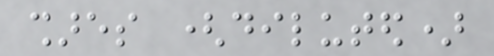shares (diluted)
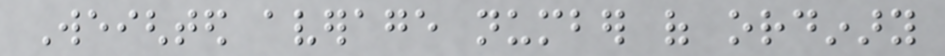Weighted average number of ordinary
